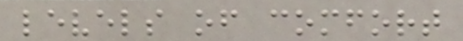levels of comfort
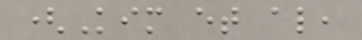(Kim et al,
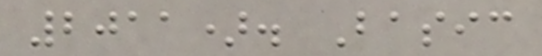2011). Basic
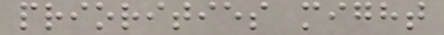priorities might
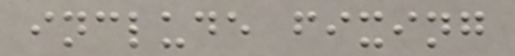include fixing
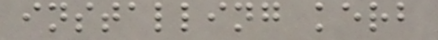installing kerb
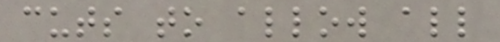cuts to allow all
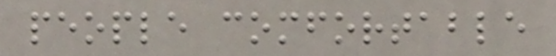people comfortable
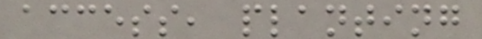access, planting
